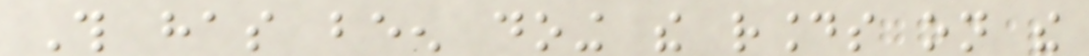This has been doing the rounds on the
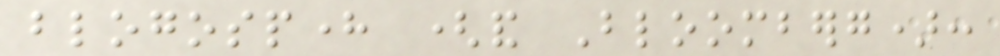blogosphere (and Bloomberg):
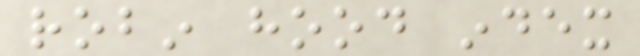robin hood index
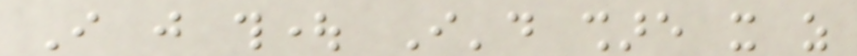I just thought I'd share it as
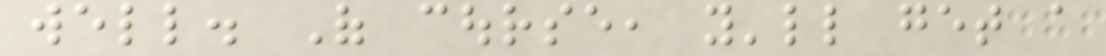well. Of course, you'll get a
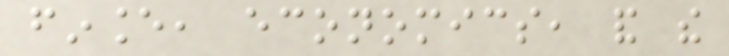finance, economics, and the
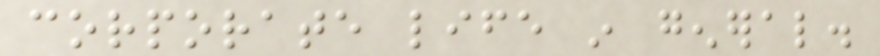corporate life in general.
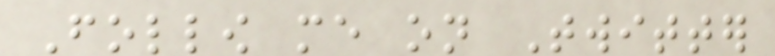Follow me on Twitter
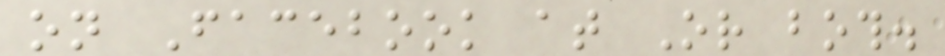on Facebook at Or both.
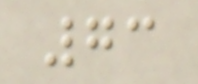73
